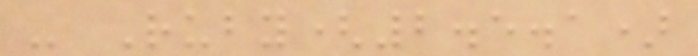- Ruby(2.5.1)
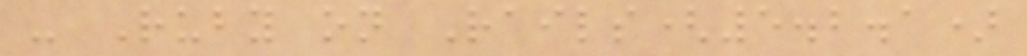- Ruby on Rails(5.2.1)
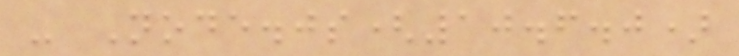- Node.js(10.6.0)
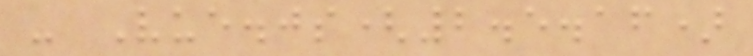- Vue.js(2.5.16)
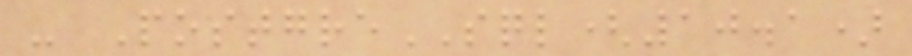- PostgreSQL(10.1)
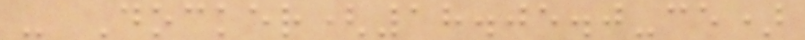- Docker(18.05.0-ce)
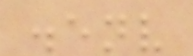.env
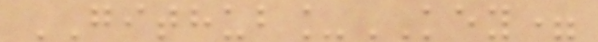GITHUB_KEY=
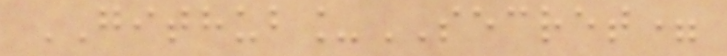GITHUB_SECRET=
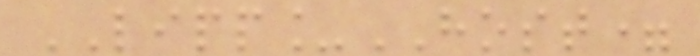LIPP_HOST=
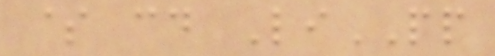$ cd LiPP
